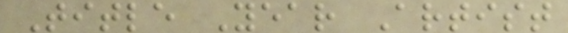Title Year Artist
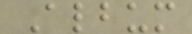Album
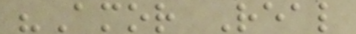"Amor Real
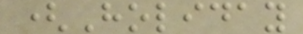(Holiday
